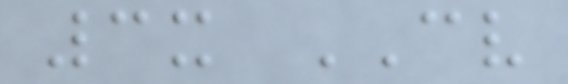3x CV
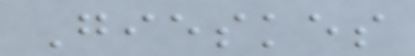Gieskes
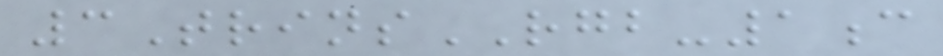3TrinsRGB-1c
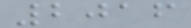2016
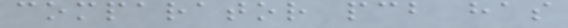comparator pcb has
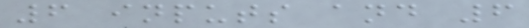6 inputs and 6
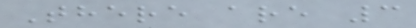There are 3
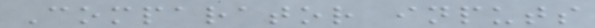Comparator inputs
